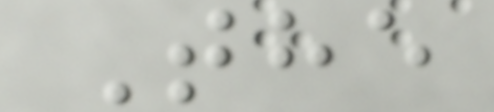The
